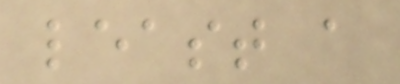least a
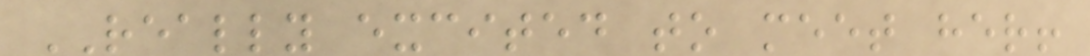REALLY excited to meet her!
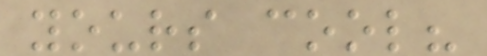yours cool?
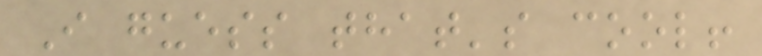I guess that's cool!
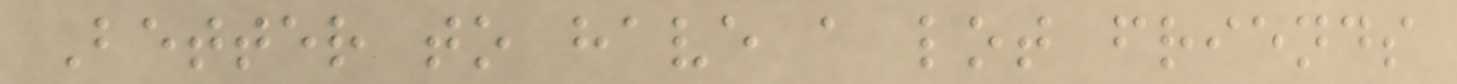Better to have a lot friends
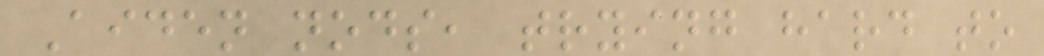Aiden nods, trying hard to
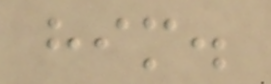him.
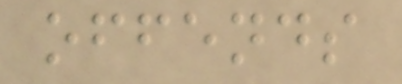offends
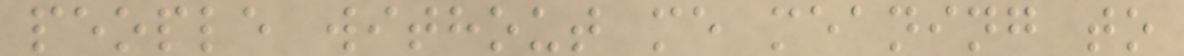people without me meaning to
